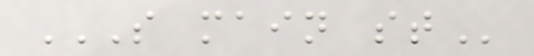S MAIN ST
